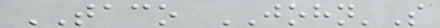TACO JOHN'S
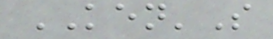KEN'S
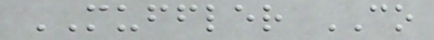MUFFLER CO
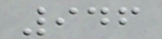946
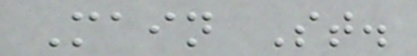Main St.
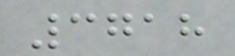3718
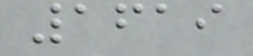1619
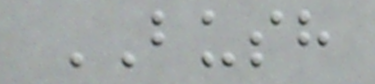BUSH
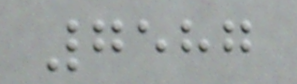7587
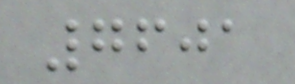7601
